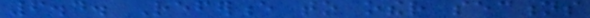6.4. Reference to other sections
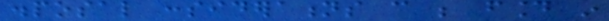disposal considerations can be found in
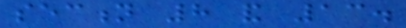section 8 and 13.
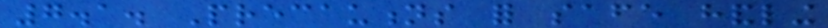7.1. Precautions for safe handling
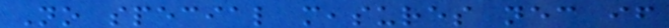No special measures necessary if
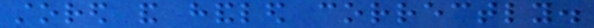stored and handled correctly.
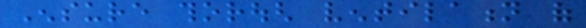Ensure thorough ventilation of
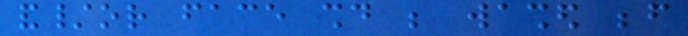and/or face should be washed before
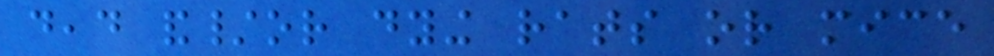dead and/or dying rats or mice
